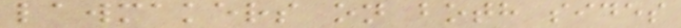lawmakers on both sides
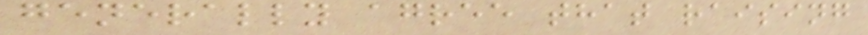generally agree that raising
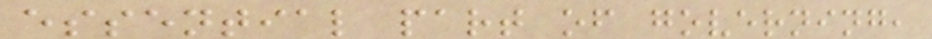essential part of governing,
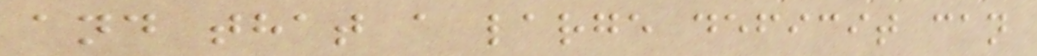and that a large deficit can
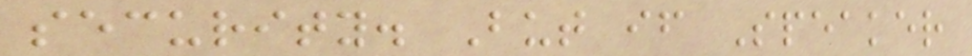security. But if Speaker
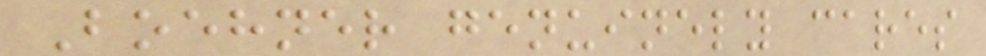Boehner genuinely cares
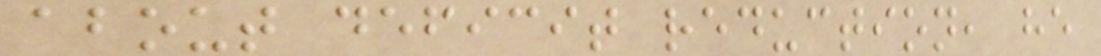about deficit reduction, he
